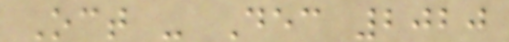Oct - Dec 2020
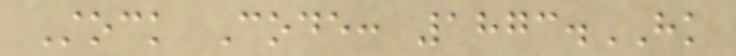Stock Code: 1873.HK
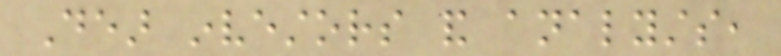Dear investors and analysts,
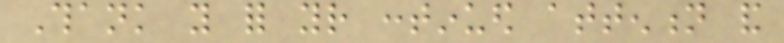Thank you for your continued attention and
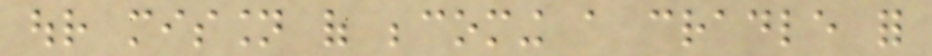our mission of becoming a cradle for
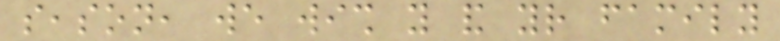season, we wish you and your family
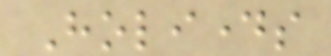Holidays
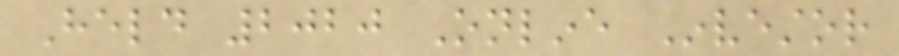Held 2020 Online Investor
